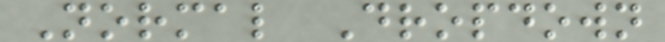Normal Dropdown
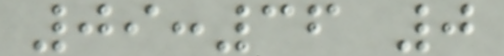09:36 0
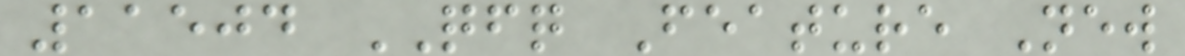11504 QFQ Feature New
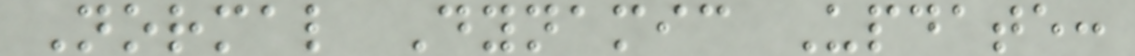Normal Dynamic Update:
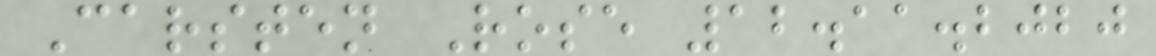Carsten Rose 12.11.2020
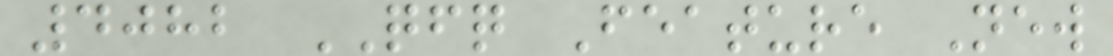4082 QFQ Feature New
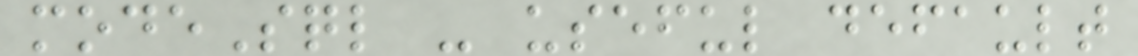modeSql - useful default
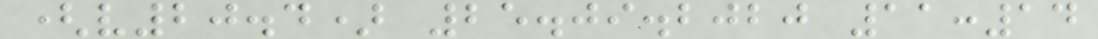(v20.4) 25.09.2020 11:14
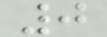0
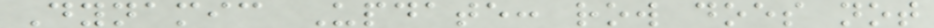Dynamic Update: row does not
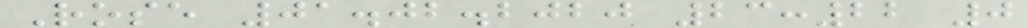Rose 01.02.2020 23:22 0
